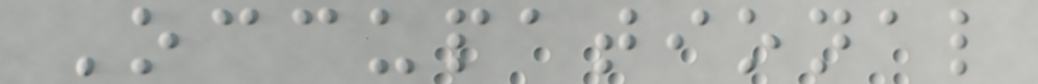Occupational
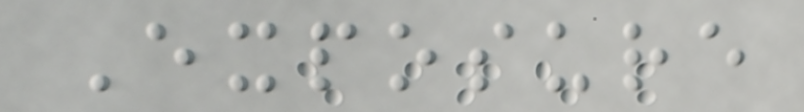Exposure
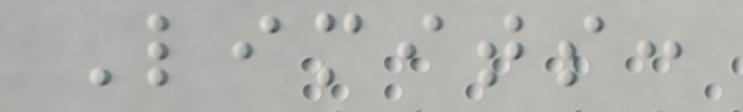Limits:
